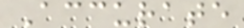Accurate
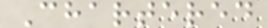Chartered
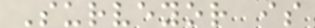Surveyor is
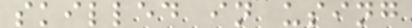skilled in using
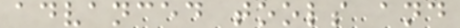advanced tools and
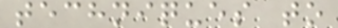techniques to
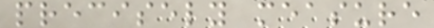precisely measure
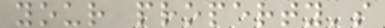your property's
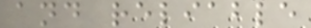and reliable
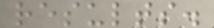results.
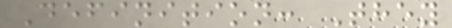Definition: They
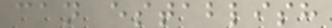can establish
